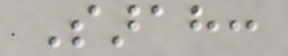Sarah:
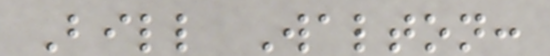Bill Walton:
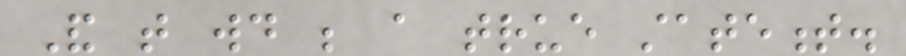And that would be a true statement.
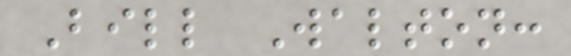Bill Walton:
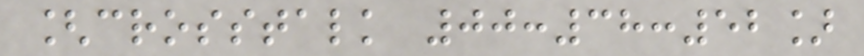[crosstalk 00:38:52]
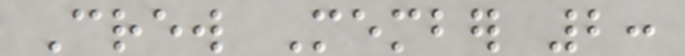Crew Member 2:
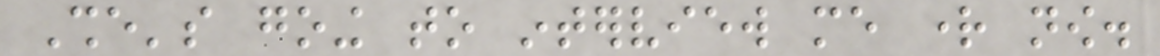She's going to interview me right now.
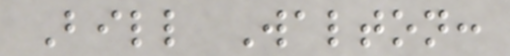Bill Walton:
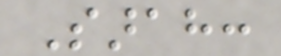Sarah:
